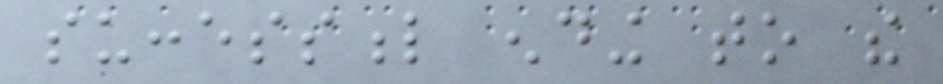successful ending to the
